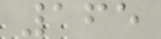165
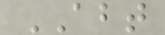ABT
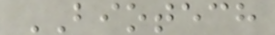BIOTECH
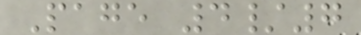Page 4/7
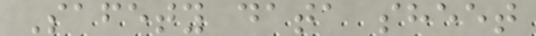Safety data sheet
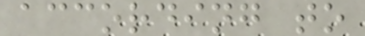according to
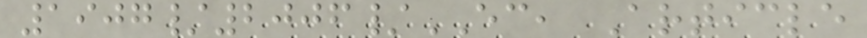1907/2006/EC, Article
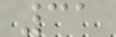31
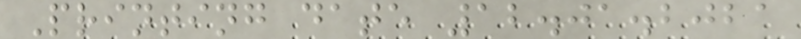Printing date 12.01.2021
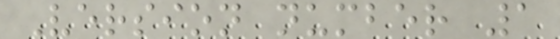Version number 1
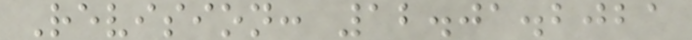Revision: 12.01.2021
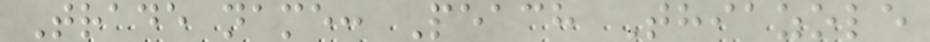Trade name: Peach Thiazole
